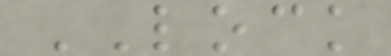LOCK
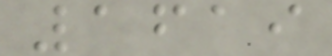1619
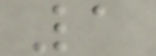1
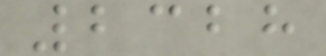2328
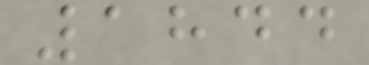1844
